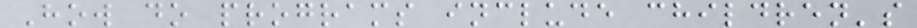How do programs include children's
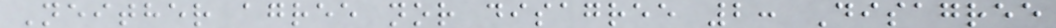Neither agree nor disagree 2: Disagree
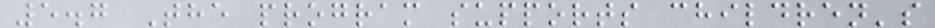5.7 The program supports children's
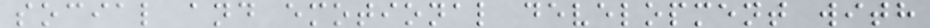social and emotional development with
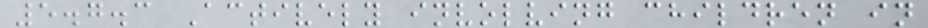5.7.3 Actively involving children in
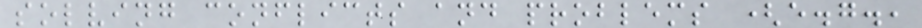solving conflicts and problems (e.g.,
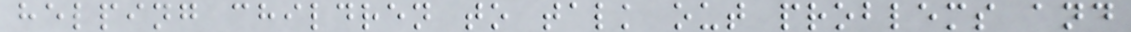helping children to talk out problems and
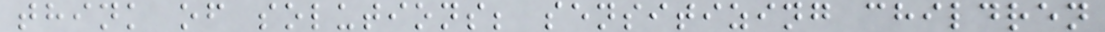think of solutions; sensitizing children
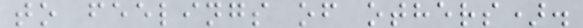to feelings of others).
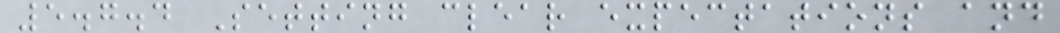5.7.4 Setting clear expectations and
